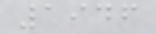1946
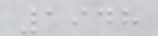1948
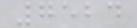7524
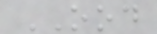OOD
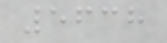5638
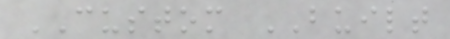CUSTOM BUILT
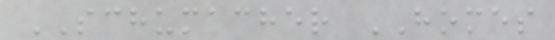SCHUMACHER HOMES
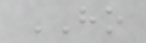HO
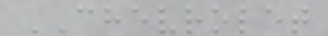CHEVROLET
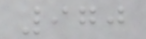970
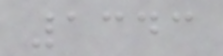1343
